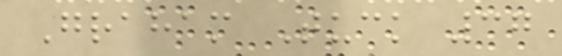Graham Tuck 37
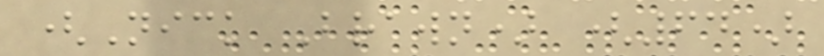(Nick Brawn) (64)
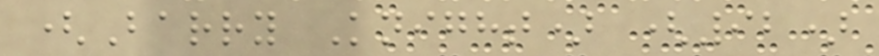(Barry Knight) (92)
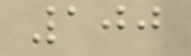100
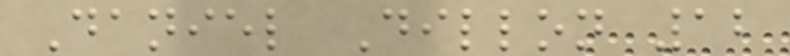Daniel Dillon 12
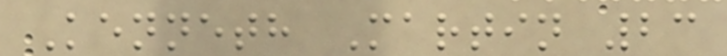Kenneth Martin 23
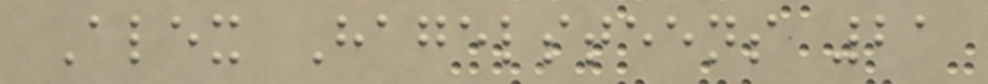Alex Hagelsteens 21
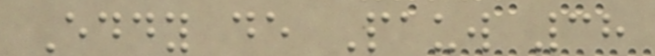Eddy de Pauw 38
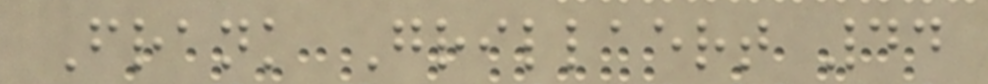Frank Grillaert 44
